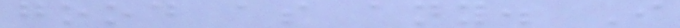good as any. I
